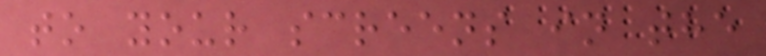to your screens in the
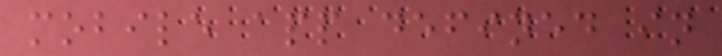mobile app defined in
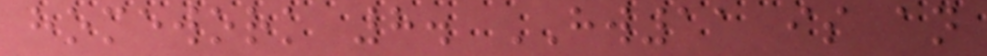homework 8. HW11 is an
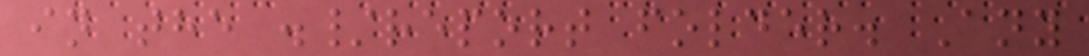in the ./report folder. Any
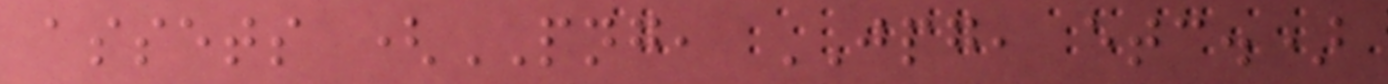assets (PNG, JPG, etc.)
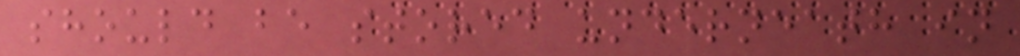should be stored underneath in
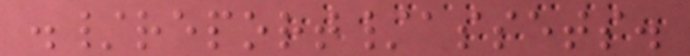./report/assets.
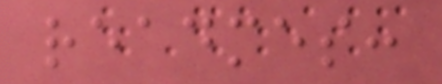readmes:
